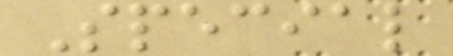Special
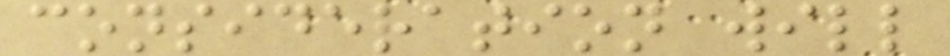consideration will
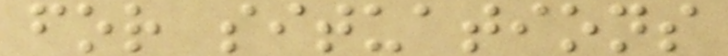for situations
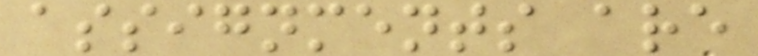assignments are
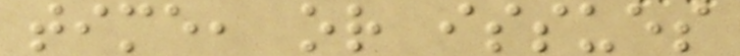time, or issues
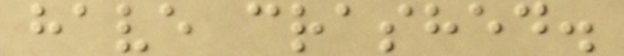have crashed.
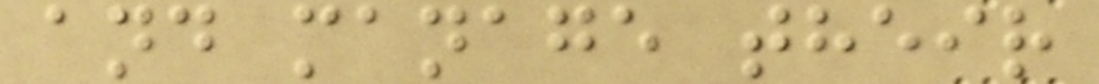and manage their
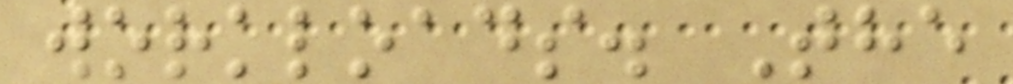workloads. The
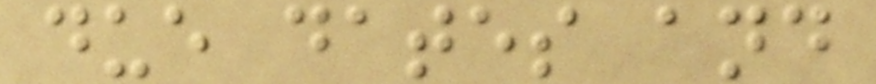due dates and
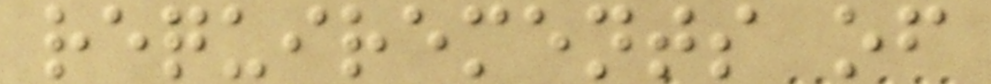requirements of
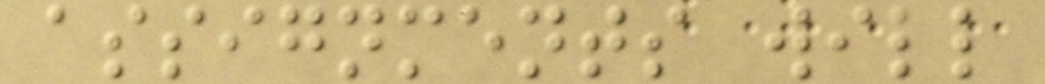assignments will
